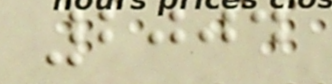2004
